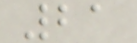21
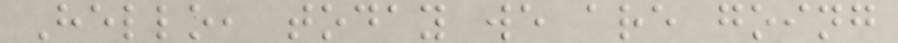Hello, today we are going
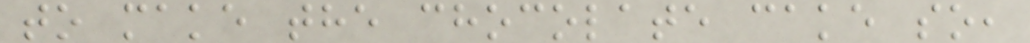to make the chocolate cake so,
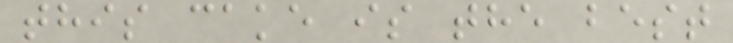this cake is the best
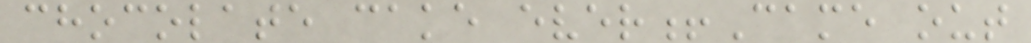chocolate cake ever!Came out
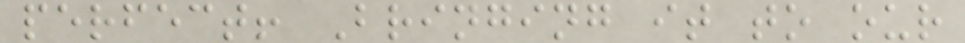perfect! Bringing it to our
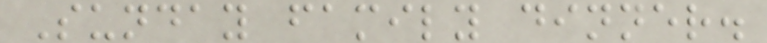Sunday family dinner.
